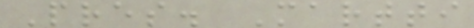Pres. Martti
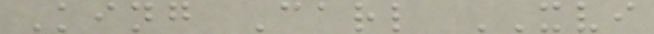King Carl XVI
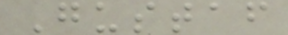Gustaf
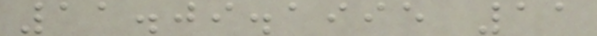11.09.1995 11
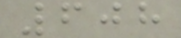608
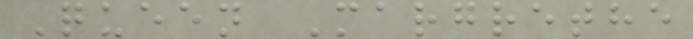Queen Margrethe
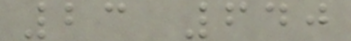23 640
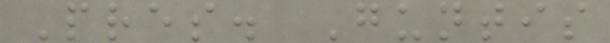Pres. Guntis
